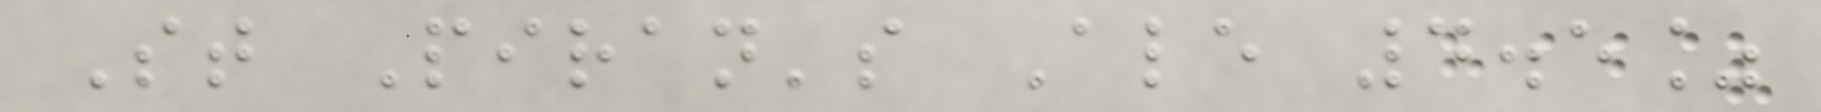St Piran's Ale 4.5%
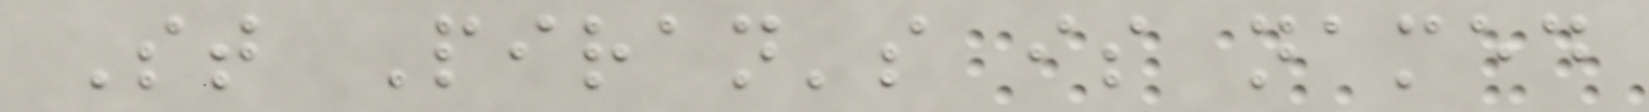St Piran's is named
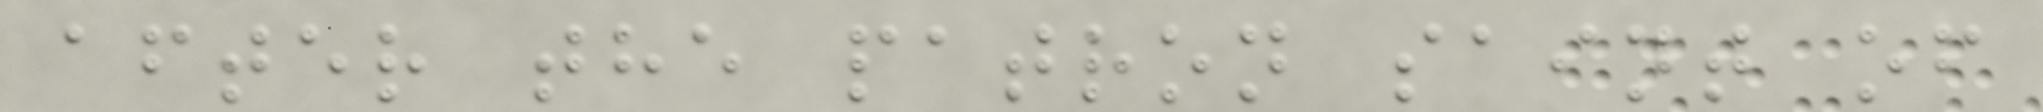after the patron saint of
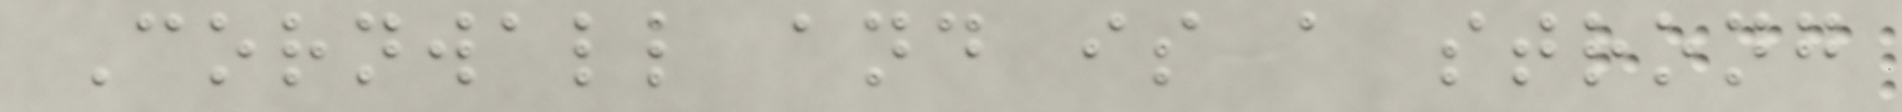Cornwall and is a strong
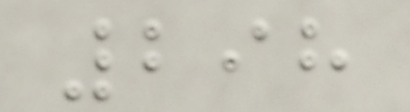298
